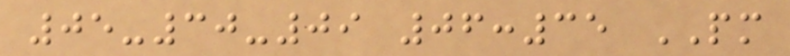05-30-09 06:35 PM
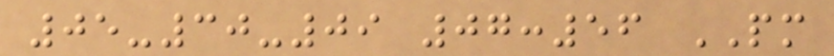05-30-09 07:56 PM
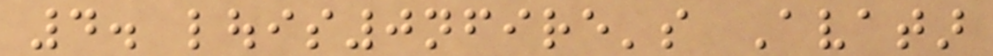4. louis0nfire's Avatar
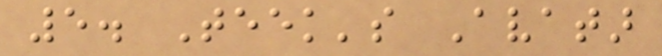5. Teek's Avatar
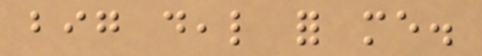big deal for me.
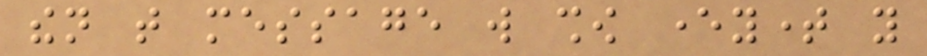then that message will show everytime you
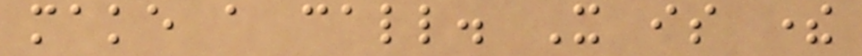make a call. It is there
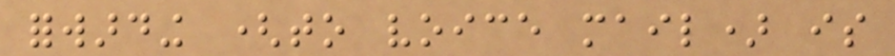forwarding (to voice mail) is
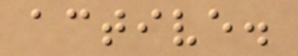active.
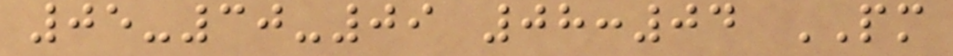05-30-09 08:04 PM
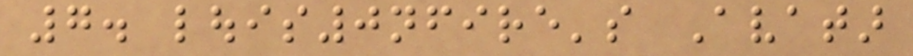7. louis0nfire's Avatar
